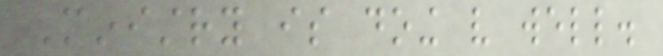Ministry is doing very well.
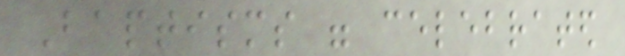Baptisms were celebrated
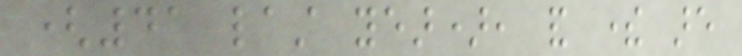(41 last year), and there are
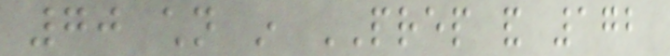70 children in PREP and 172
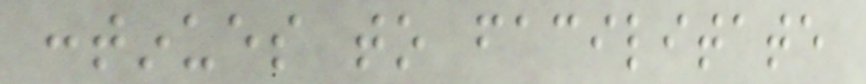continues to facilitate
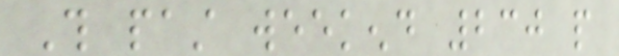This past weekend 230 people
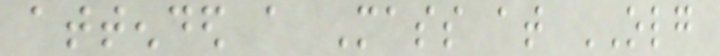attended a Mass at OLG
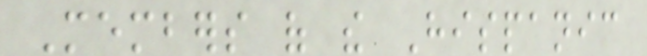Members of the Hispanic
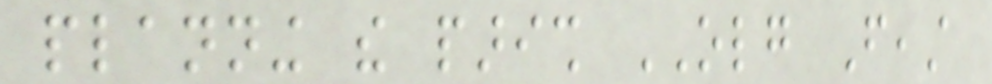planning the parish OLG Feast
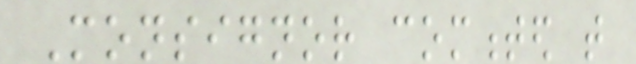Monsignor commented that
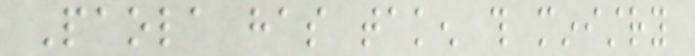Paola has taken this ministry
